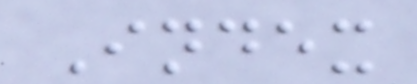Index
